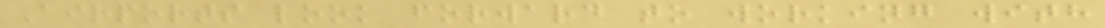Airports look forward to working with
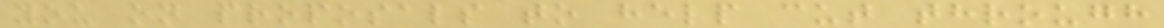you on proposals to help cut through
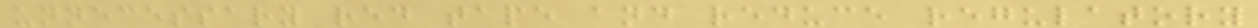unnecessary red tape and reduce regulatory
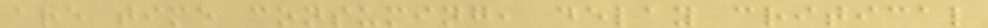are time consuming, delay critical
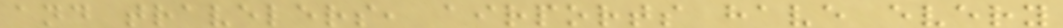and travelers, airports have every
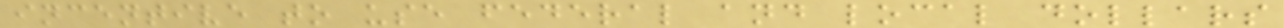incentive to use federal and local dollars
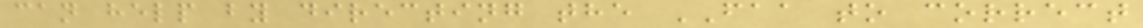can help by directing the FAA to correct
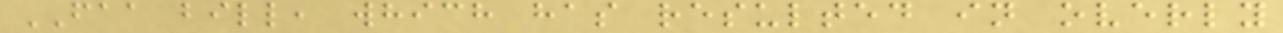FAA bill, which has resulted in overly
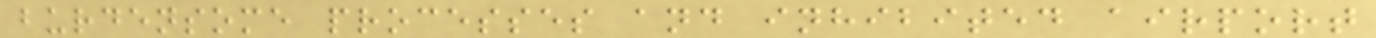burdensome processes and inhibited airport
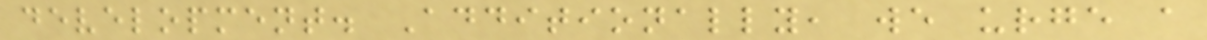development. Additionally, we urge a
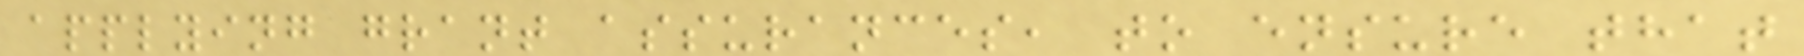applying grant assurances, to ensure that
